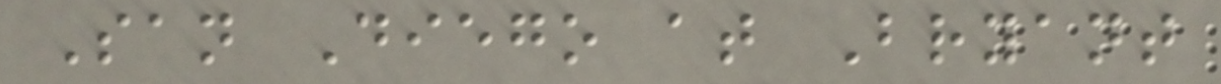San Diego at Bryant
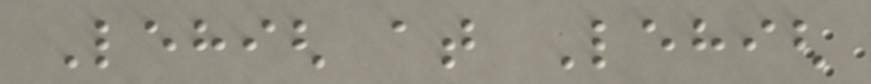Lehigh at Lehigh
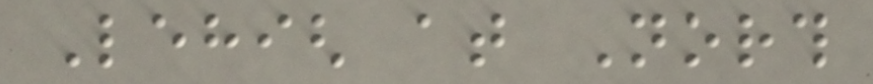Lehigh at North
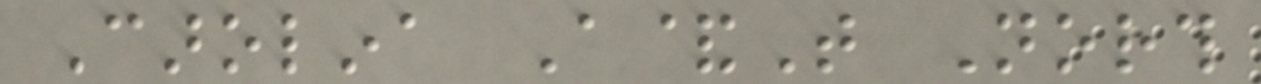Carolina A&T North
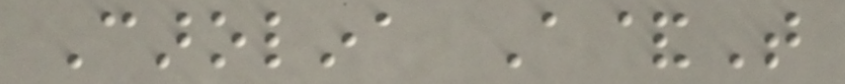Carolina A&T
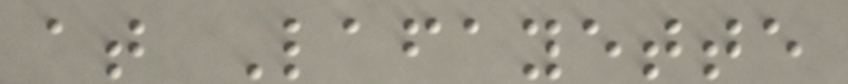at Lafayette
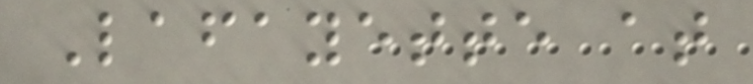Lafayette at
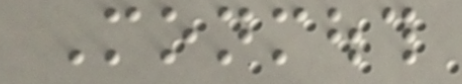Monmouth
